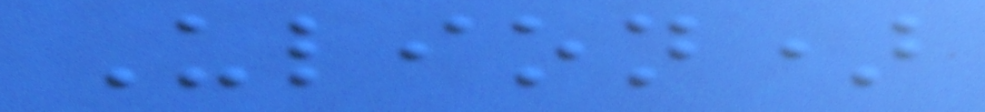Ulion)
